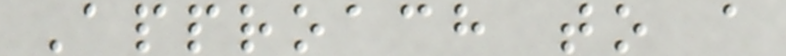Approach to a
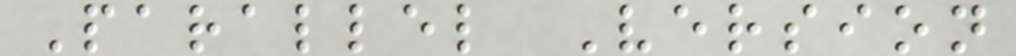Parallel Version
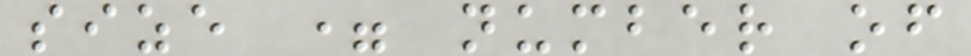size = number of
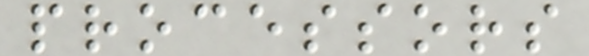processors
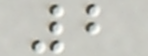2
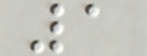1
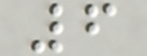6
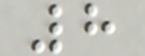8
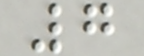7
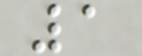1
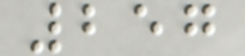257
